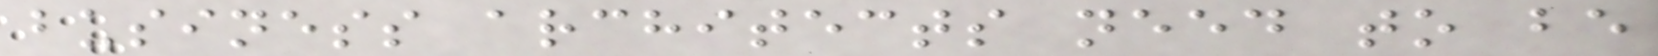business architects need to be
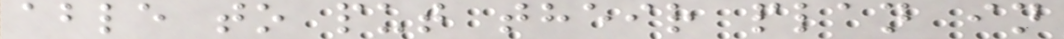able to put their plan in
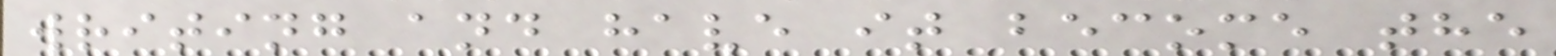writing and have it become the
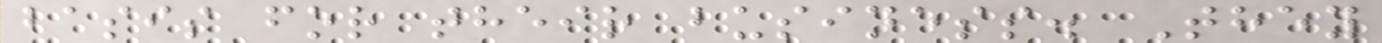basis for their business. They
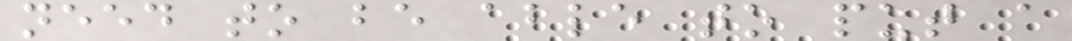need to be able to put a
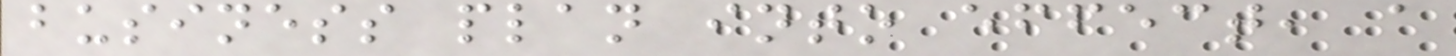business plan into effect, a
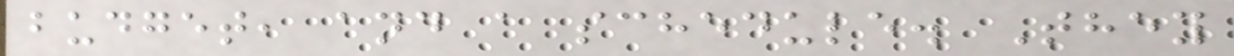budget, and a schedule. They
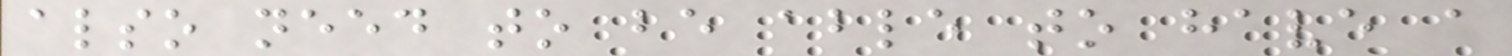also need to be able to have a
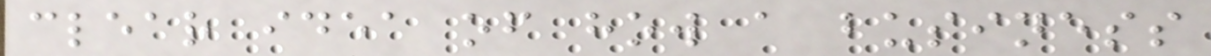clear idea of how a business
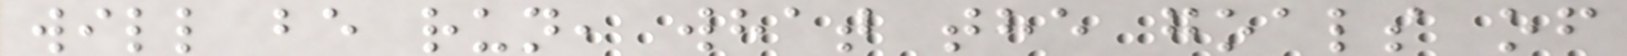will be run, what the goals of
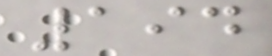194
